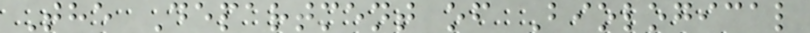The Department of Biological
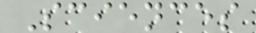Sciences
